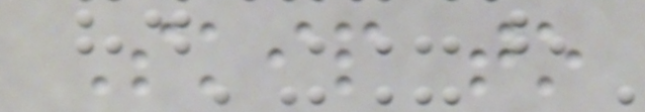Skip to
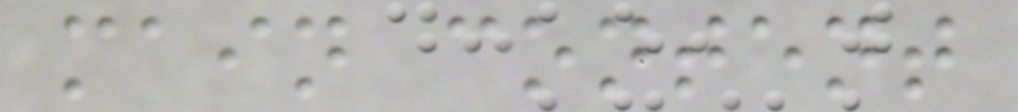main content
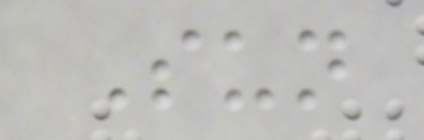Sun
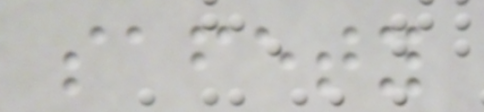safety
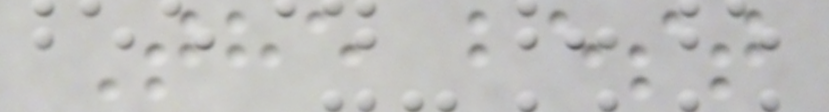The best
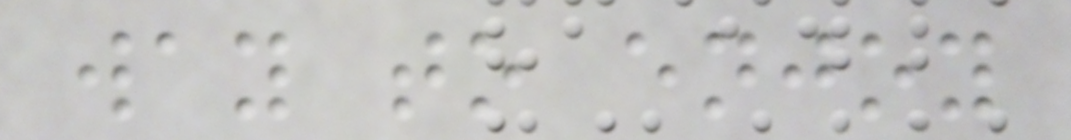way to enjoy
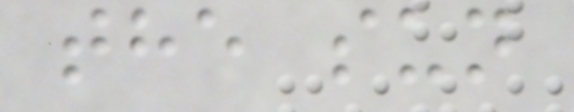the sun
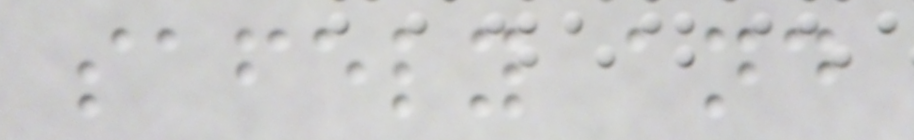safely and
